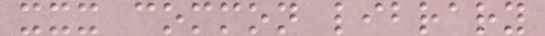xxx common library
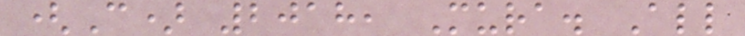(C) 2018, Mura. All
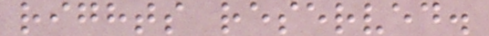rights reserved.
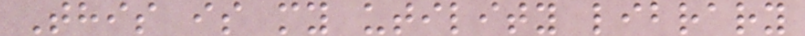This is my utility library
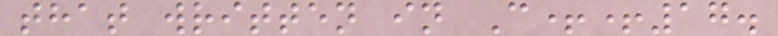that written in C++17.
